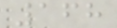168
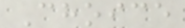Choice
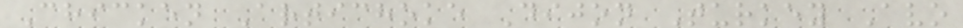Chicken Artichoke Dijon Turkey Avo
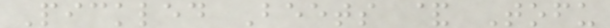Pickled Beets & Tofu
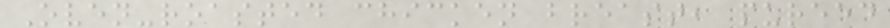Oven-roasted chicken breast, pureed
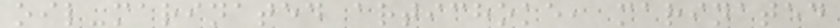oil-marinated artichoke, marinated
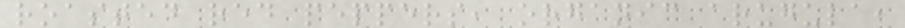roasted red peppers, organic arugula,
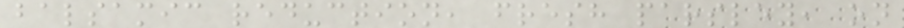balsamic reduction, fresh parsley, on
